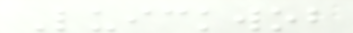Luickwob
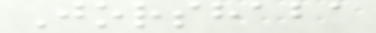Jorshaba
